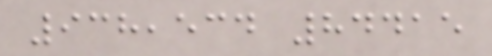938,534 84415
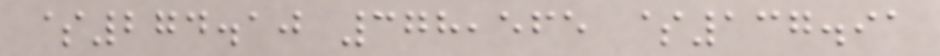$274.10 378,565 $137.91
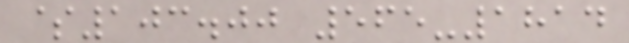$103.00 565-1814
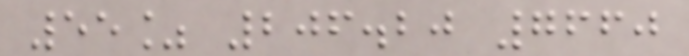55% 206.20 7660
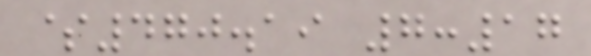$470.19 7:17
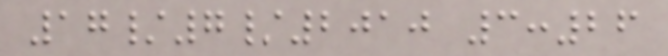17/7/2010 3:26
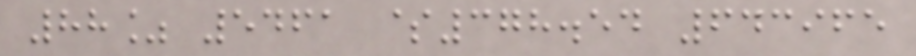88% 5461 $378.54 643965
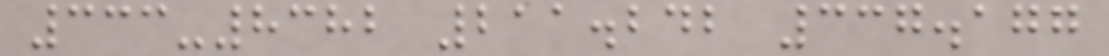333-8382 211.242 337.177
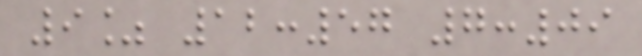9% 12:57 7:09
